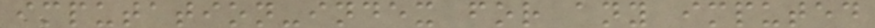imputation-index for any imputed
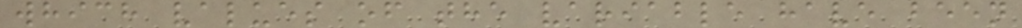which values of the variable have been
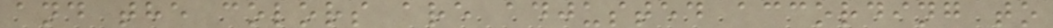and the colors are adjusted according to
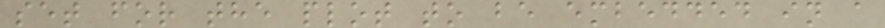set for the plot to be embedded in a
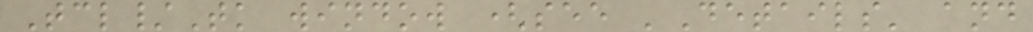Tcl/Tk window (see 'Details' and
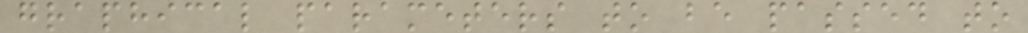graphical parameters to be passed to
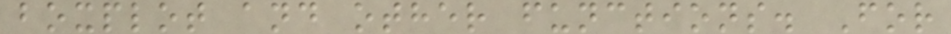boxplot and other functions. For
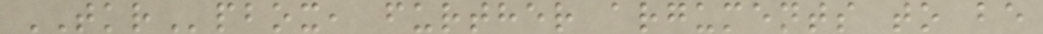TKRpbox, further arguments to be
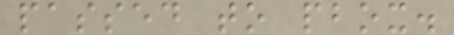passed to pbox.
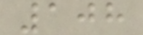108
